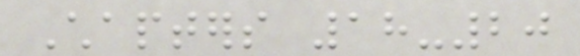Chapters 18-20
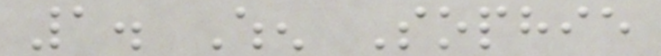1. When Sophie
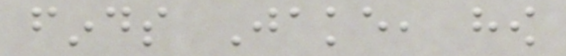finds Jake, how
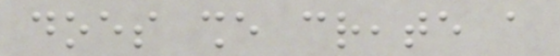does she create a
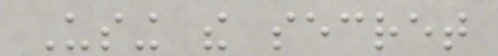Using the secret
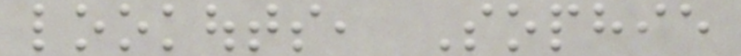lookouts, Sophie
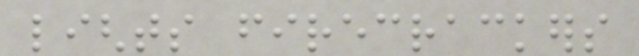lights firecrackers
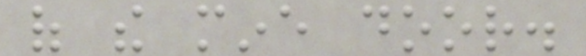of the mine door.
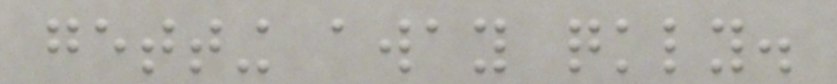getting away quickly.
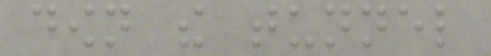down the tunnel
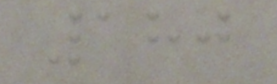180
